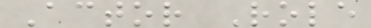Actor Role
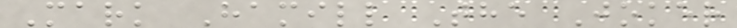Mark Hamill The Joker
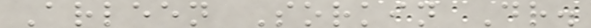Arleen Sorkin Dr.
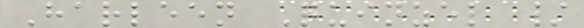Harleen Quinzel /
